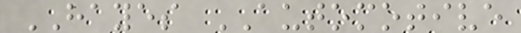HAYES AUTOMOTIVE
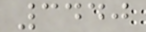3440
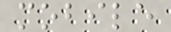mobile
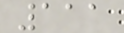111
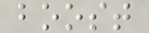boost
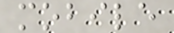mobile
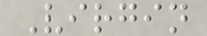Virgin
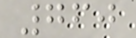760
